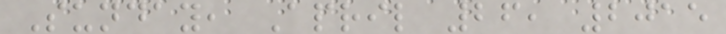Sunday, April 26, 2015
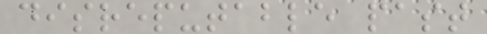disreputable past
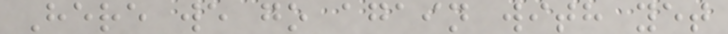Here we go again with yet
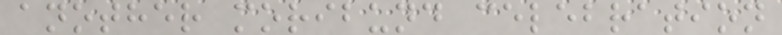another moribund celebration
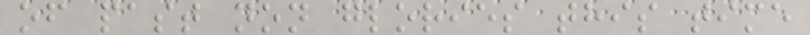of past non glories this time
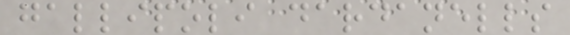gallipoli dardanells
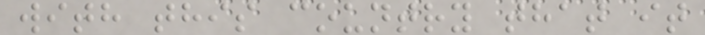with this country that it
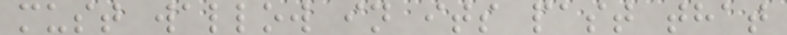must wallow in its past that
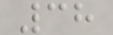38
